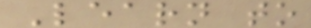Learn to
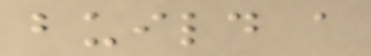build a
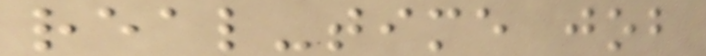real-time job
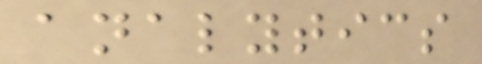analytics
